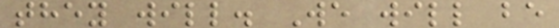they will. We will be
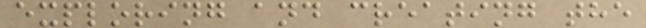exploring and creating the
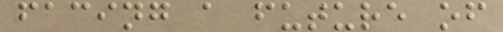facing a future of
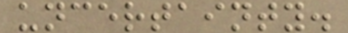uncertainty.
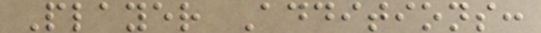Player Additions:
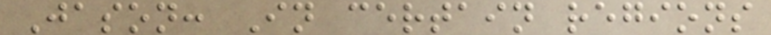Jason: In certain regions
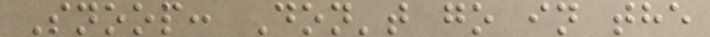Snoop: Don't go in the
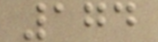174
